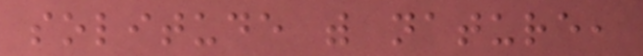solitude with nature,
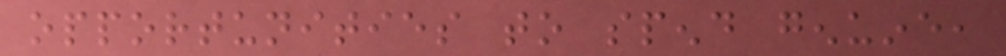opportunities to spend genuine,
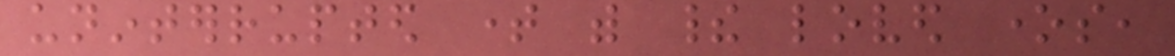uninterrupted time with their loved ones,
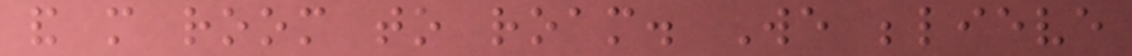and more room to roam. We believe
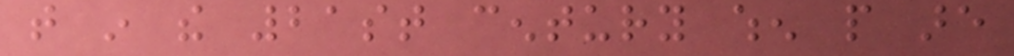that in the 21st century when people are
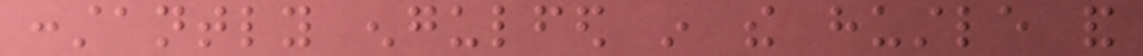constantly engulfed in the hustle and
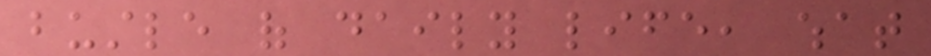bustle of daily life, what
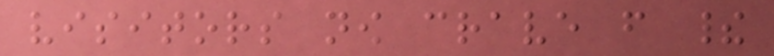visitors now crave from their
